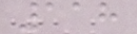118
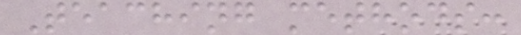Teaching methods:
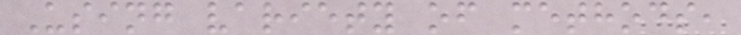Using variety of methods,
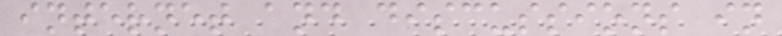internet and discussions in
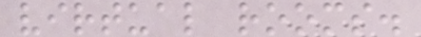virtual rooms.
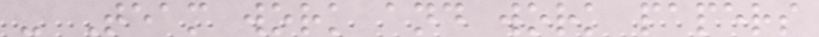- Team work and work papers
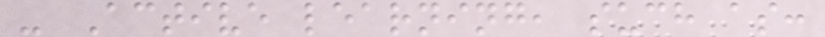- Active learning, such as:
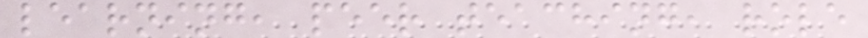learning, peer teaching, role
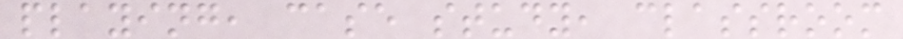playing, case study, classroom
